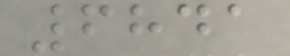6841
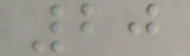20
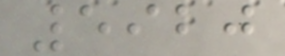5920
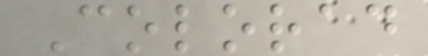Colorad
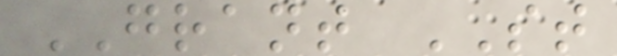GRANT ST
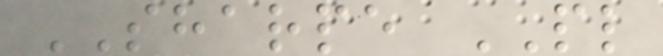SHARPE PL
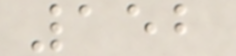152
